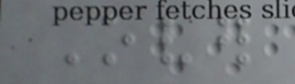Over
